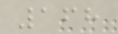168
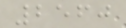2560
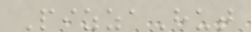PizzaHut
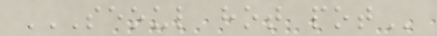SEOUL HOT POT
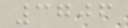3706
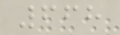668
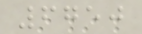6750
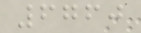6760
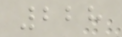228
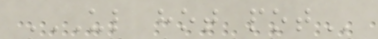UL HOT POT
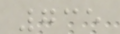735
